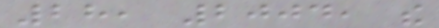28, 2004, the
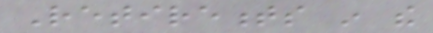Retirements in the
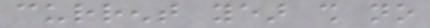current year shall no
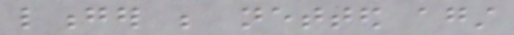longer be netted against
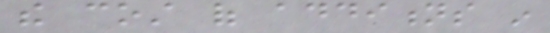the cost of additions in
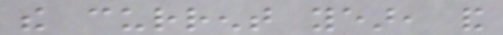the current year, and
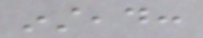instead:
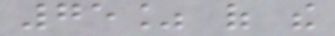75% of the
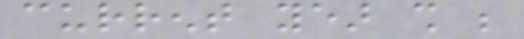current year shall be
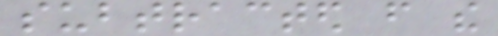subtracted from the
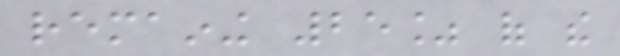remaining 25% of the
